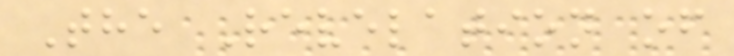The Revelation of
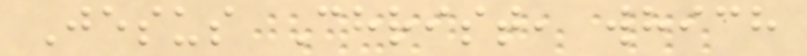Jesus Christ, which
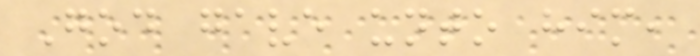God gave unto him,
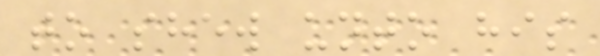to shew unto his
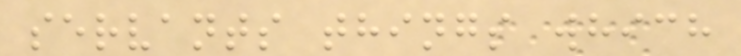servants things which
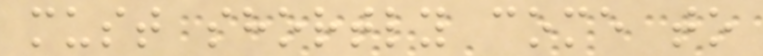must shortly come to
